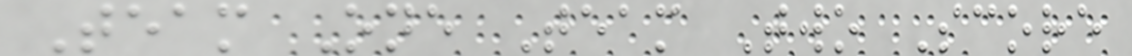Team One Team Two Score
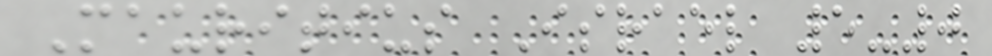Mauritius Israel 5-0
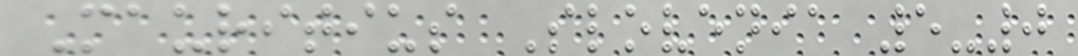Mauritius Slovenia 5-0
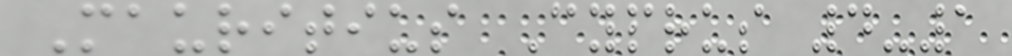Mauritius Cyprus 4-1
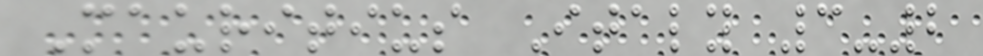Mauritius Italy 3-2
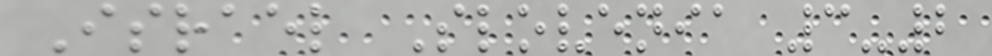Israel Slovenia 3-2
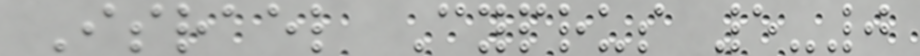Israel Cyprus 5-0
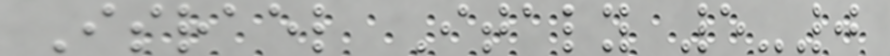Israel Italy 5-0
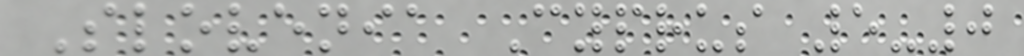Slovenia Cyprus 5-0
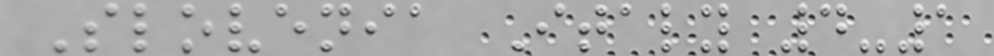Slovenia Italy 4-1
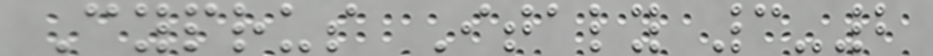Cyprus Italy 3-2
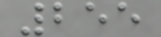255
